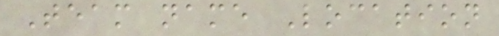Team name Location
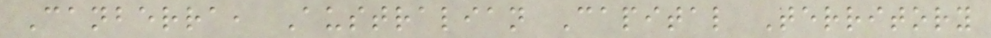Canberra, Australian Capital Territory
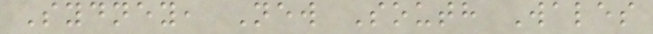Sydney, New South Wales
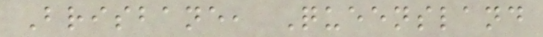Brisbane, Queensland
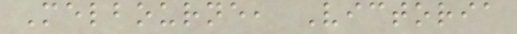Melbourne, Victoria
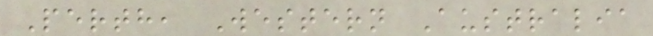Perth, Western Australia
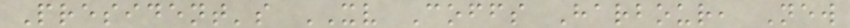President's XV Coffs Harbour, New
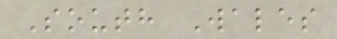South Wales
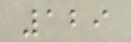129
